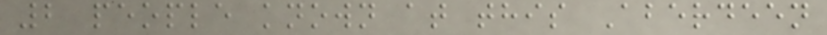2 people known at this Aberdeen
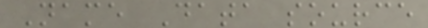Name Data source
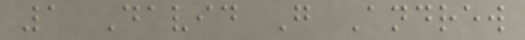1 David G Andrew
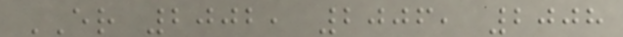ER 2002, 2006, 2008
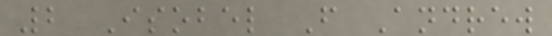2 Isobel F Andrew
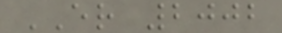ER 2002
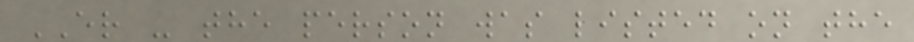ER - the person was listed on the
